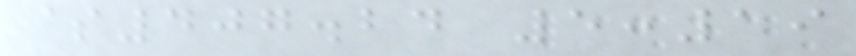$407.24 5:19
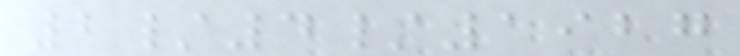2/4/1927
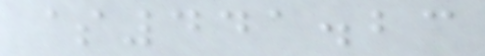$441.23
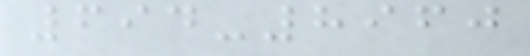694-8960
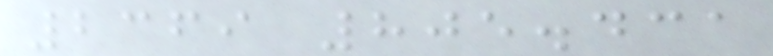2369 805.431
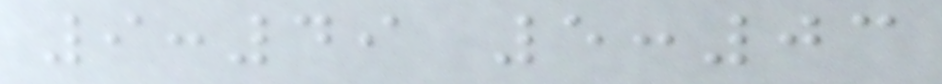9:49 5:03
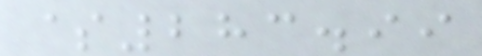$283.99
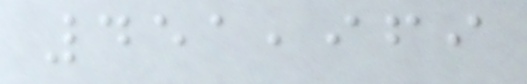451,969
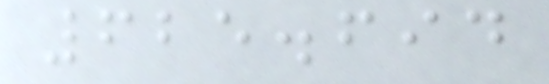625.694
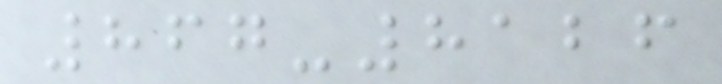867-8126
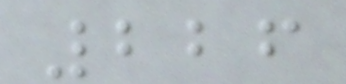226
